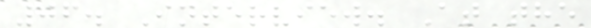06. Interview. At the
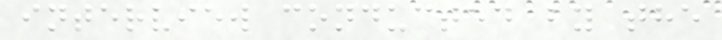interview conducted by the
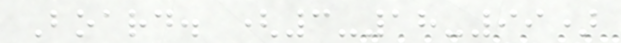Board. (3-18-99)
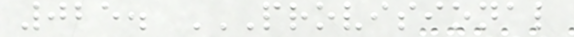025. PROVISIONAL
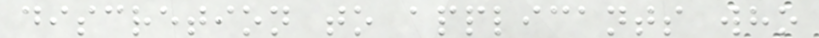discretion to applicants who
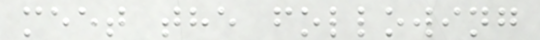meet the following
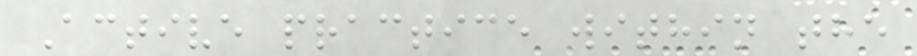Active practice within the
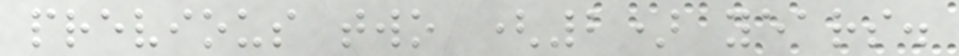previous two (2) years.
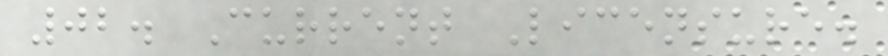02. Current Licensure.
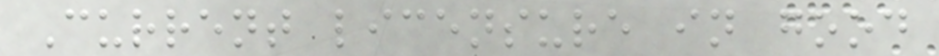Current licensure in good
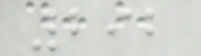292
